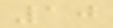10
